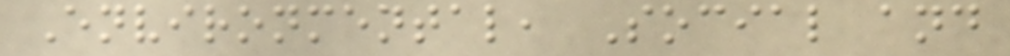Environmental, Social and
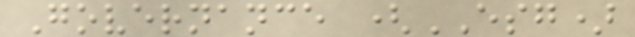Governance (ESG)
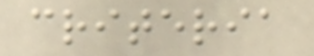criteria
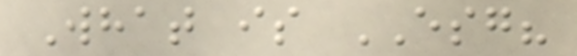What is ESG?
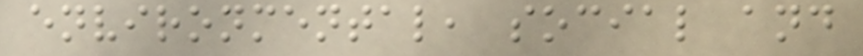environmental, social and
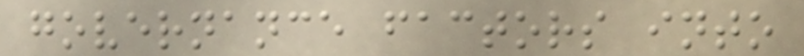governance factors into
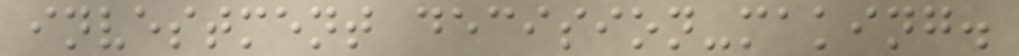investment decision-making.
